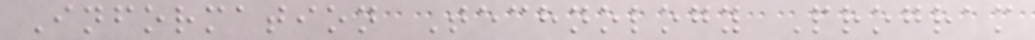Information Technology Program
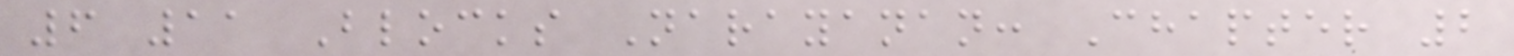6 11 Blocks Narayanan: Chapter 2
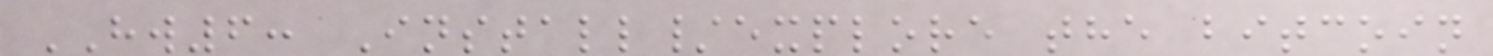HW6: Install/explore the bitcoin
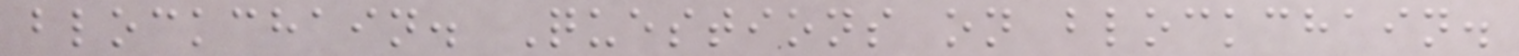blockchain. Questions on blockchain.
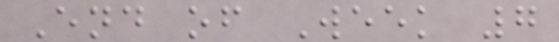End of Week 7
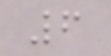6
